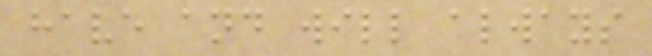have and will always
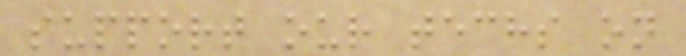support our techs on
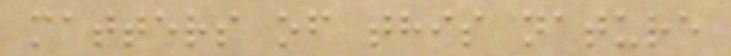matters of this nature
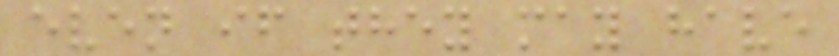even if they may have
